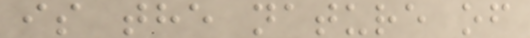is the nature of
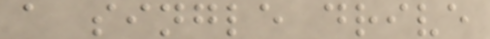a single drive
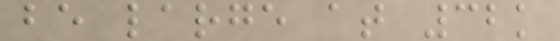be large at 32k
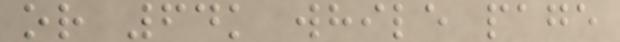or 64k while page
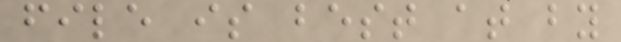file is best at by
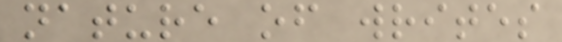nature of writes
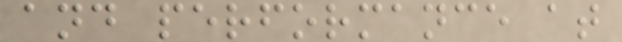and performance at
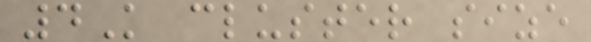4K cluster size
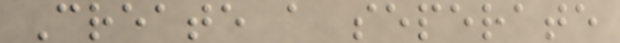Create a seperate
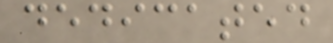dedicated
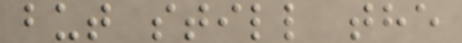but still the
